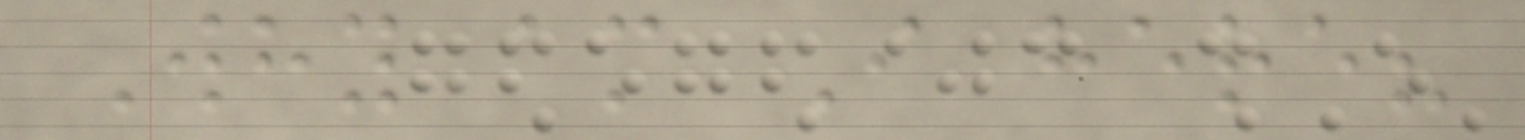Why am I here?
